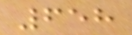658
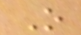O
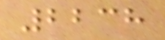2238
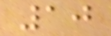10
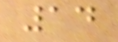14
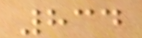834
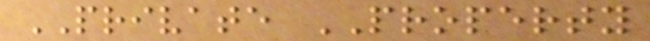PRIVATE PROPERTY
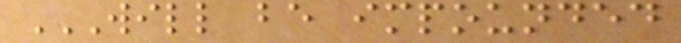WILL BE IMPOUNDED
